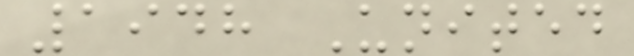1948 United
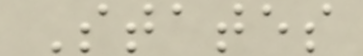States
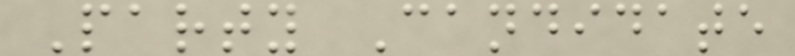Party Candidate
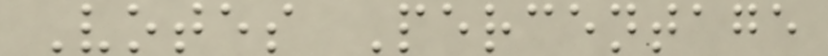Votes Percentage
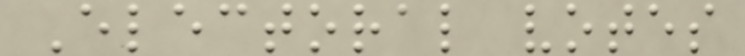Electoral votes
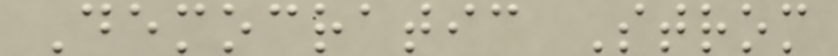Democratic Strom
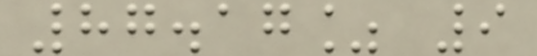87.17% 9
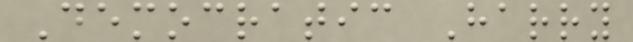Democratic Harry
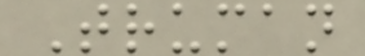Truman
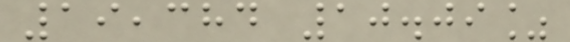19,384 10.09%
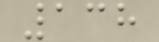138
